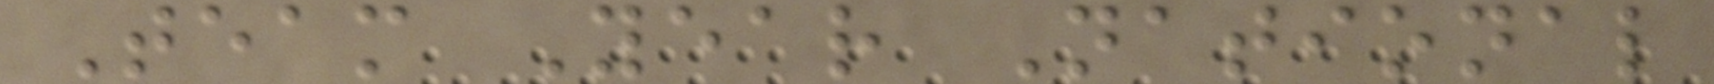Team Year National
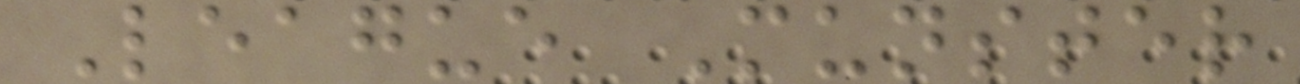League Munster
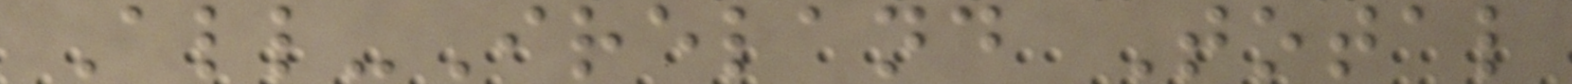All-Ireland Total
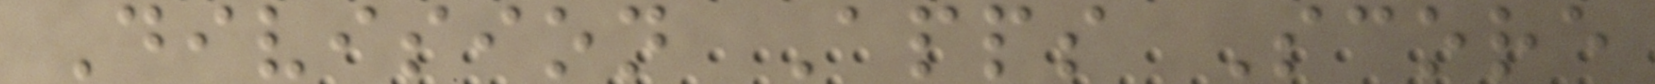Division Apps Score
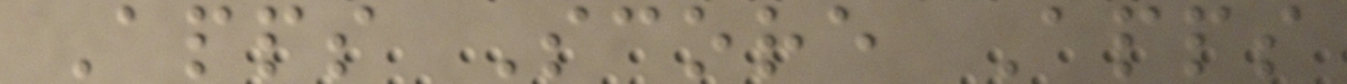Apps Score Apps
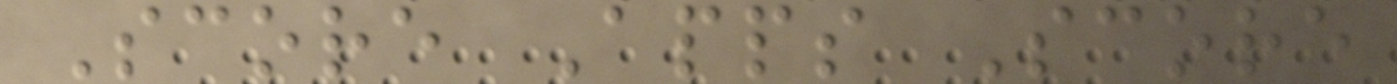Score Apps Score
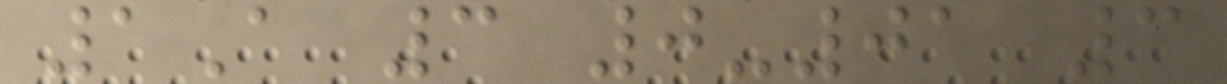1A 3 0-01 3
